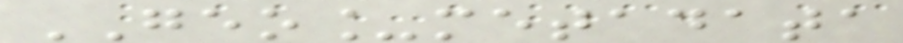GEO_metadata
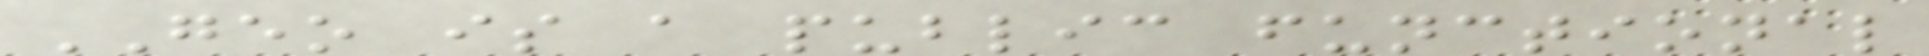GEO is a public functional
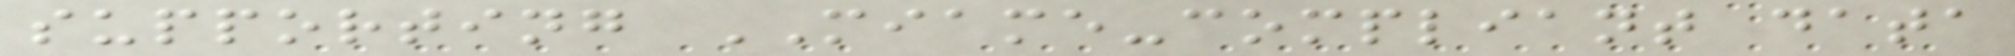supporting MIAME-compliant data
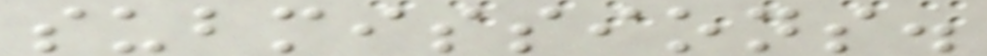submissions.
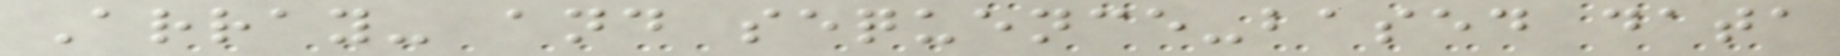Array- and sequence-based data
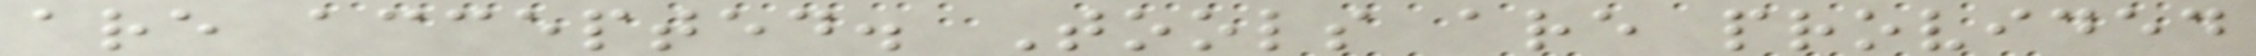are accepted. Tools are provided
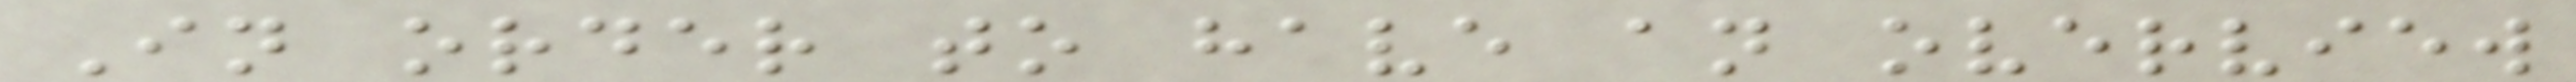In order to have an overview
